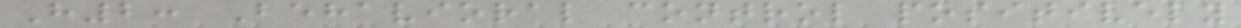H2: Behavioral control positively
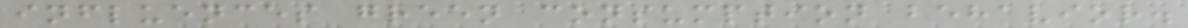influences green consumption behavior.
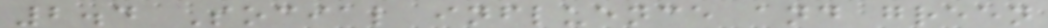2.4 Social influence and green
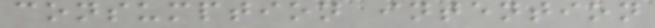consumption intention
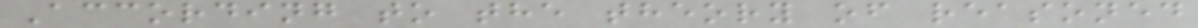According to the theory of reasoned
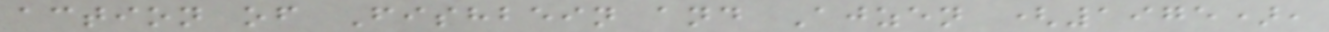action of Fishbein and Ajzen (1975),
